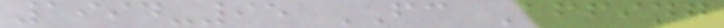1994-95 FC Affing
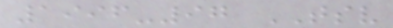1996-97 TSV
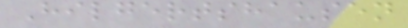Hilgertshausen
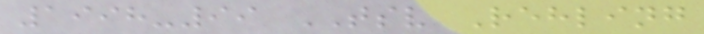1998-99 TSV Rehling
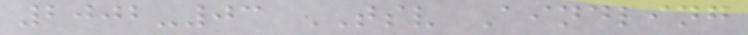2002-03 TSV Aindling
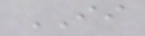II
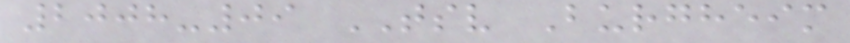2008-09 TSV Burgheim
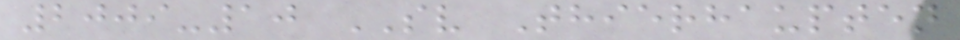2009-10 SV Thierhaupten
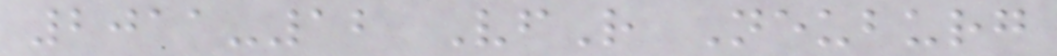2011-12 VfR Neuburg
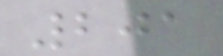201
